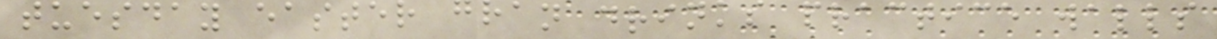tuesday easter gran drinks practice walls
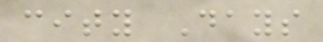city Days
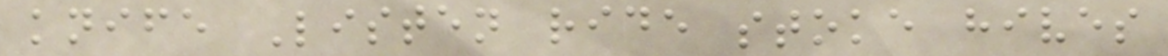knife Listen ride stoke hives
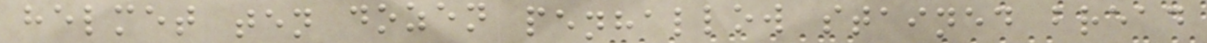helmet ten dozen penhallow stained bread
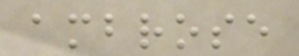ambrose
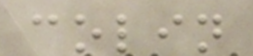colin
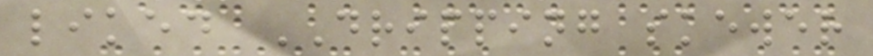liked DRIPPING skewer
